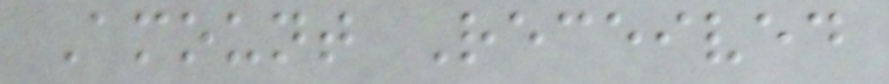Amount Received
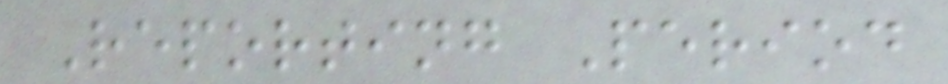Reporting Period
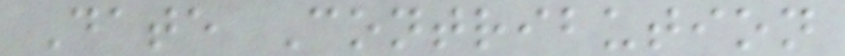Date Contribution
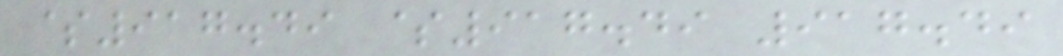$917.49 $917.49 917.49
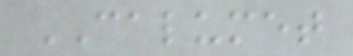CALUMET
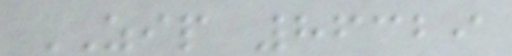ZIP 86329
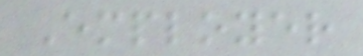Employer
